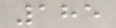185
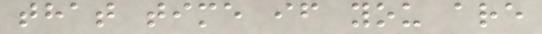that time if you are
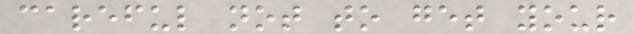careful not to get your
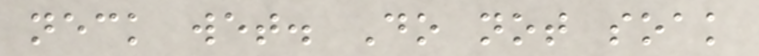neck wet. Do not soak
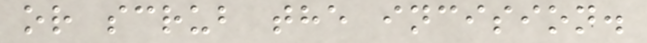or scrub the incision.
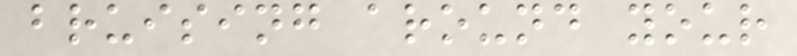bruising around your
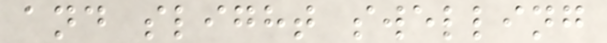and slight swelling
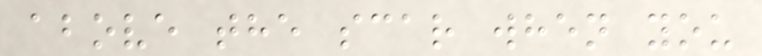above the scar when you
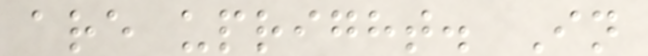are upright. In
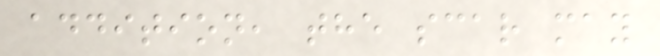addition, the scar may
